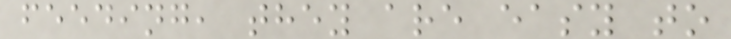feeding, they are easy to
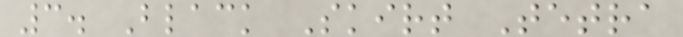3. Black Skirt Tetra
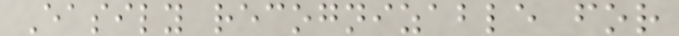Easily recognizable for
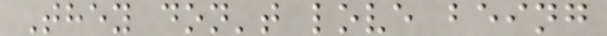They don't love being
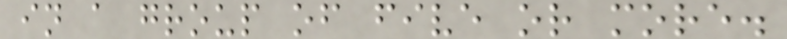in a group of five or more.
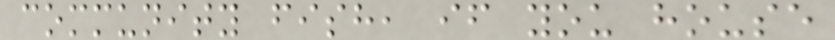community fish, if you house
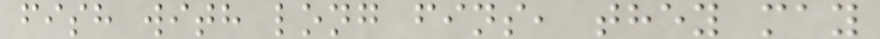fish with long fins, they may
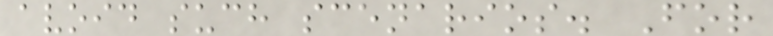avoid such scenarios. For
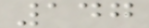147
